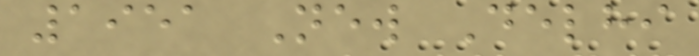1951 New Delhi
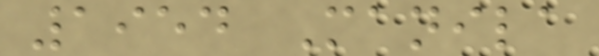1954 Manila
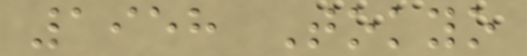1958 Tokyo
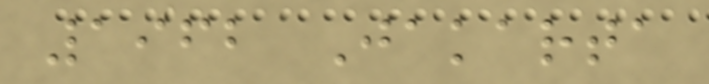1962 Jakarta
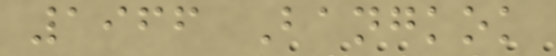1966 Bangkok
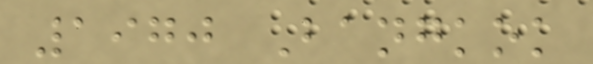1970 Bangkok
